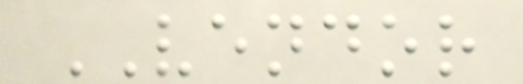VENDOR
